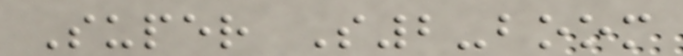Super S2-boom
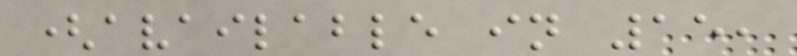(available in 15,
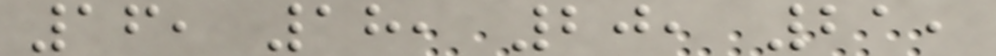16, 18, 20, 21,
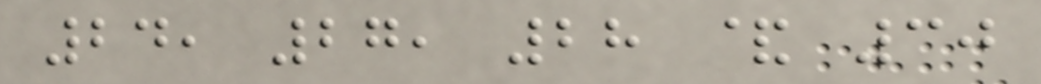24, 27, 28 & 30
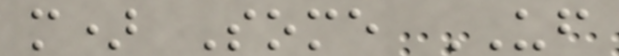m) Some UF
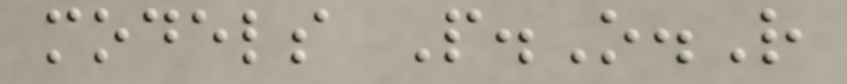models P.O.R
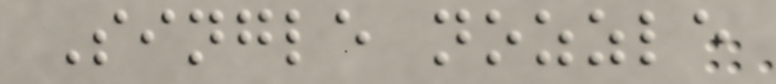Single nozzle
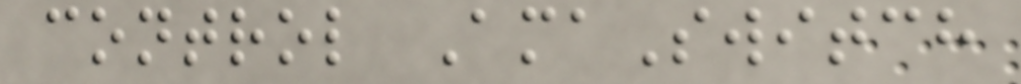control AmaSwitch
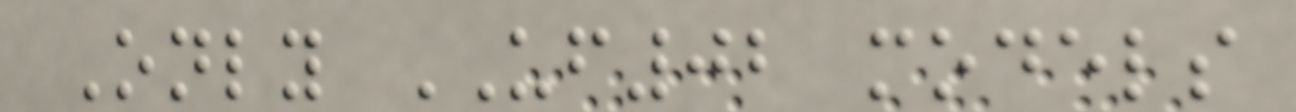Only UF02 models
